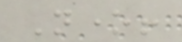None!
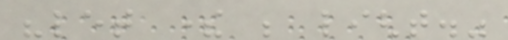"let there be light."
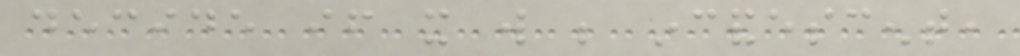decide if it will be incandescent,
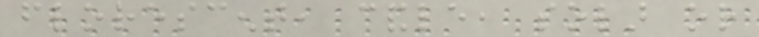florescent, candle, solar or
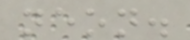neon.
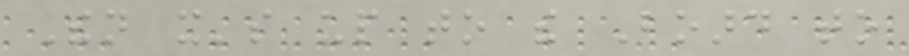Then it's up to the Board to
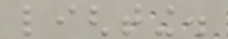lighting.
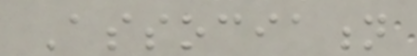Association
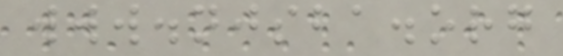www.njsba.org
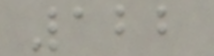122
